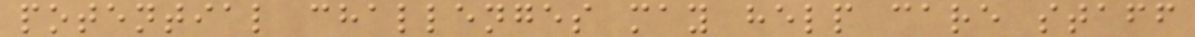potential challenges may help care staff
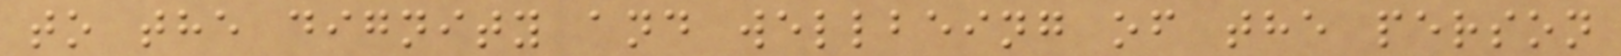to the dignity and wellbeing of the person
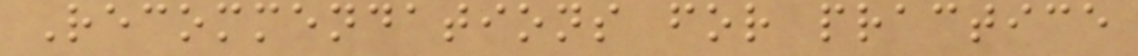Recommendations for practice
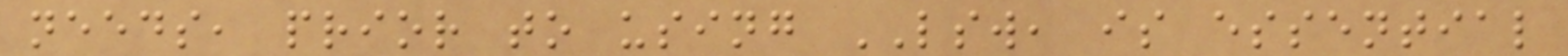needs, prior to using LSW, is essential
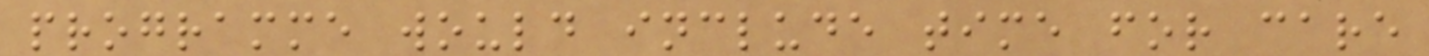programme would include time for care
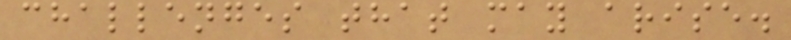challenges that may arise.
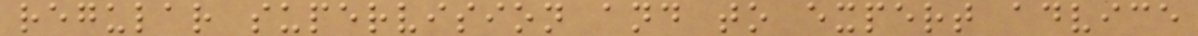regular supervision and to expert advice
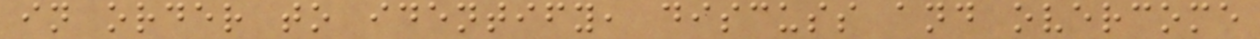in order to identify, discuss and overcome
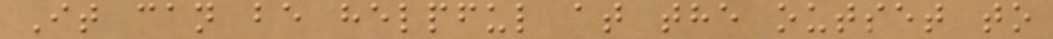It can be helpful at the outset to
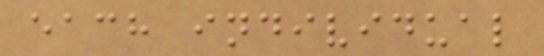each individual
